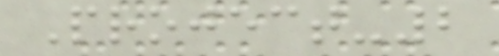Project-2
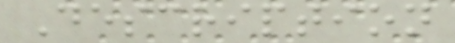Description
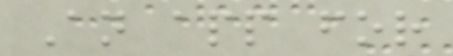An app for
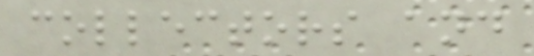collectors and
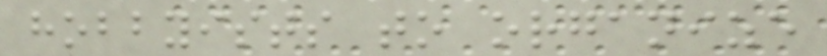hobbyists to organize
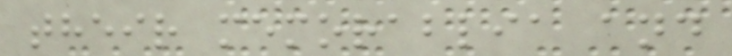their memorablia and
